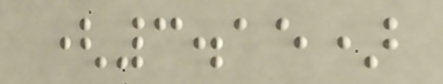(3.15)
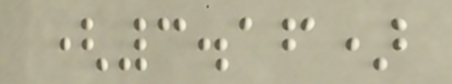(3.16)
